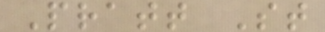Pratt St
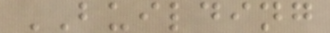BUILDING
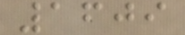1609
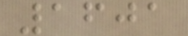1601
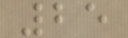25
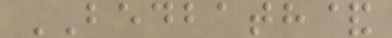BEDBATH&
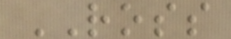ROSS
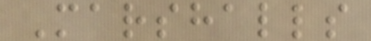Marshalls
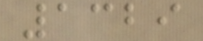1329
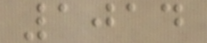1014
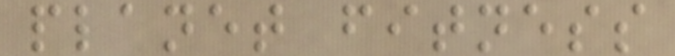planet fitness
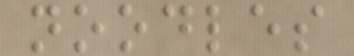noodles
